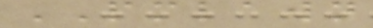PMLAWN
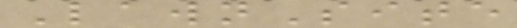LawnSite
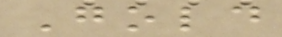Gold
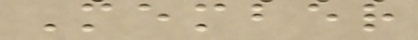Member
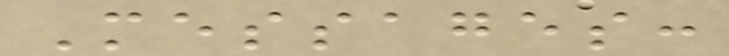Messages:
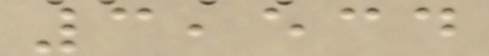3,534
